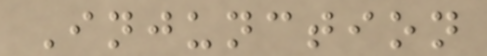Injunction
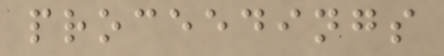proceedings
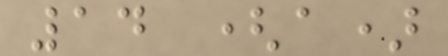14 (a)
